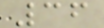36
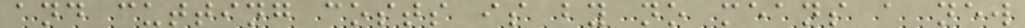and cutting costs is by no means a new
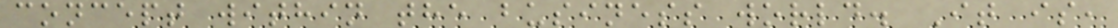concept within the business world. It is,
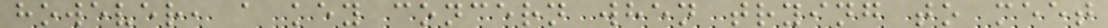however, a key concern when trying to meet
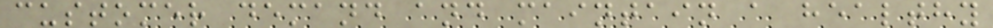customer demand and maintain a healthy
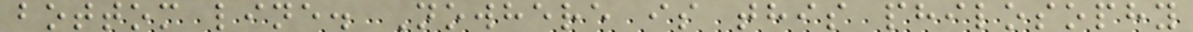bottom line. Nowhere is this philosophy
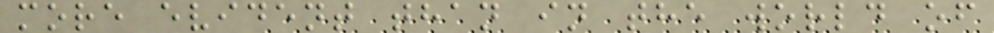more evident than in the world of
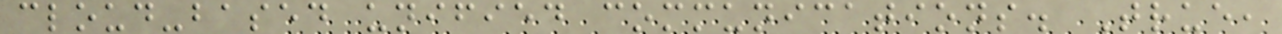cloud-based unified communications. True,
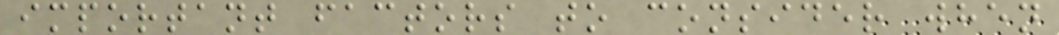important factors to consider when
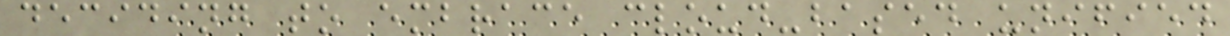deciding to embrace cloud-based unified
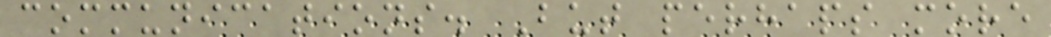communications. But perhaps more
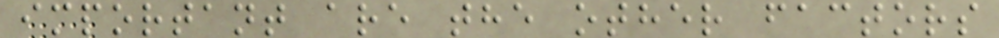important are the other factors
